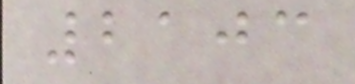2103
